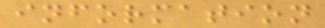information
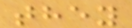they
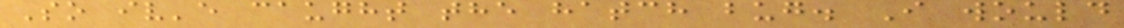So iv'e caught the hatch bug. I would
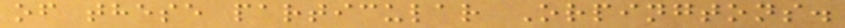of these particular Orpingtons.
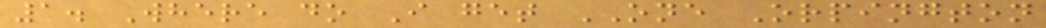1. Where do I get ONE Orpington
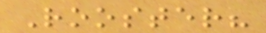Rooster?
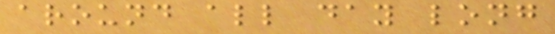around all day long
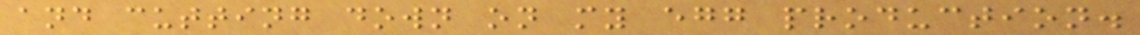and cutting down on my egg production.
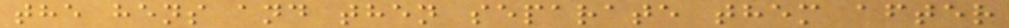the hens and then separate them after
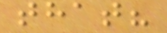that?
